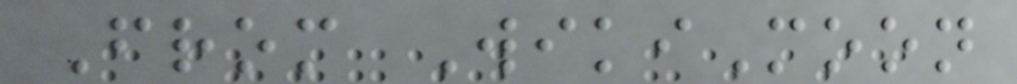From WikiMoon
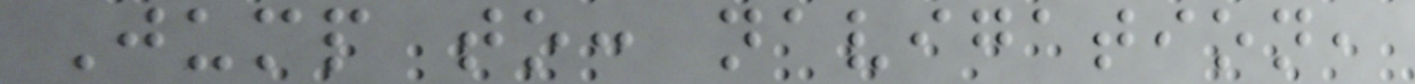Jump to: navigation,
